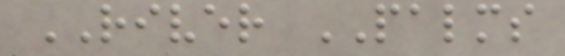RIVER PALMS
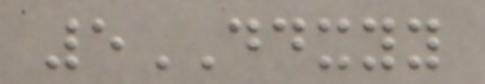5DDXYY
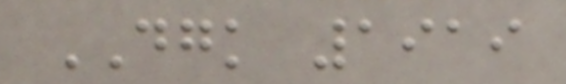DGK 1919
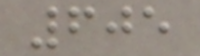605
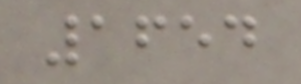1654
